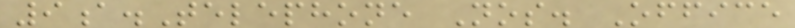9a.Telephone Nos. Office
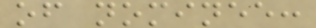of nominee:
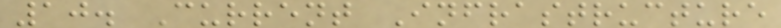10. Current Infrastructure
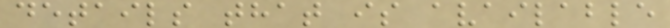details that is available
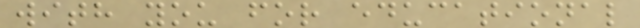with you for educational
